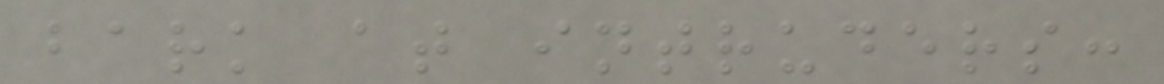bark at intruders:
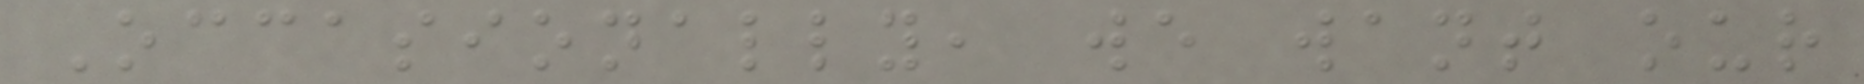Occasionally, we want our
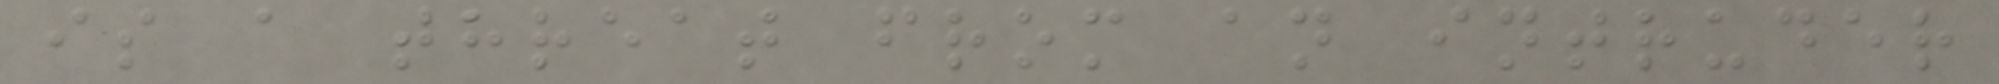is a threat from an intruder
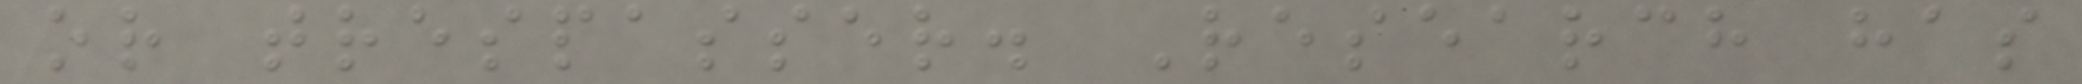or trespasser. Research has
